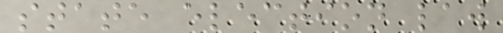state election law
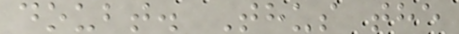doubt. Thus the
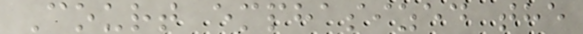Court emphasized the
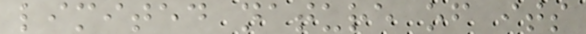limited nature of its
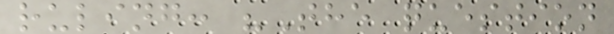ruling: "The question
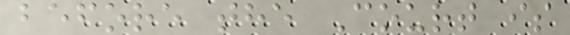before the Court is
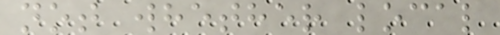not whether local
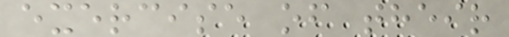exercise of their
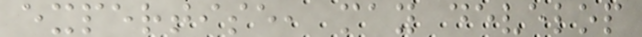expertise, may develop
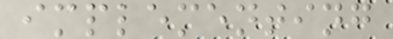implementing
